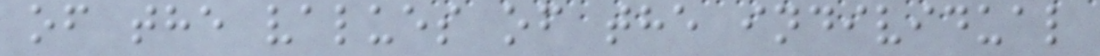of the values of the individual
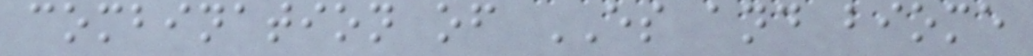combination of ES and biome
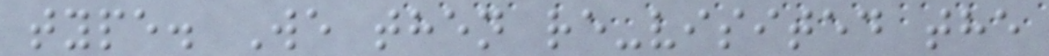type. We then re-visited the
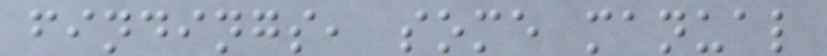findings, some manual
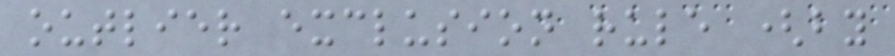outlier exclusion rule (by
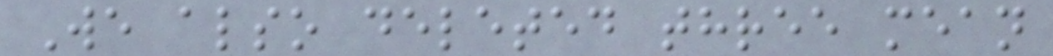We also deleted three mean
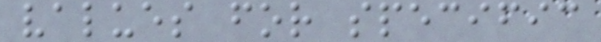values for specific
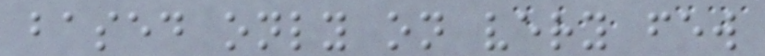based only on very few
